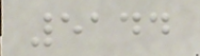5144
